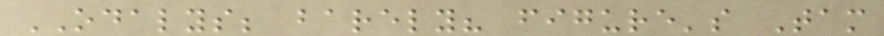ODALYS; barely? figure's Tam
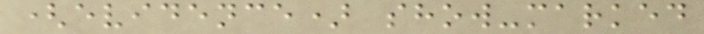(evidence) show-marked
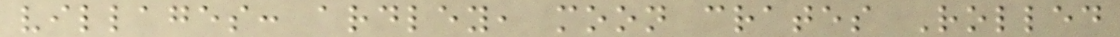villages: ardley, moon crates Rolled
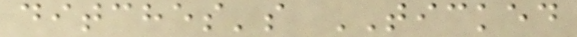ditches's TICKED
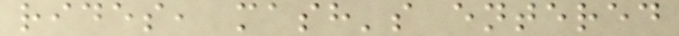rides, mash's entered
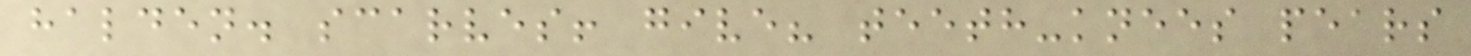halden. scarves! give? teeth-knees pears
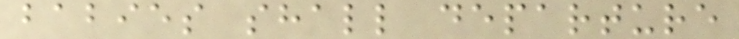babies shall departure
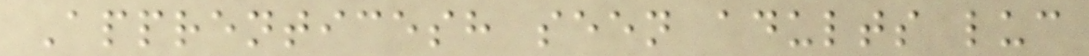Apprenticesh seen adults luc
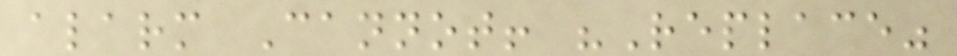alarm Cannot! "Replace"
